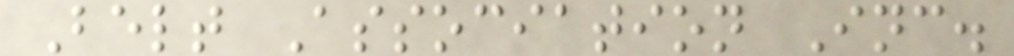Belt Association Inc.
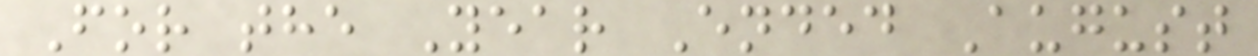For the Year Ended August
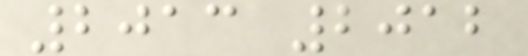2013 2012
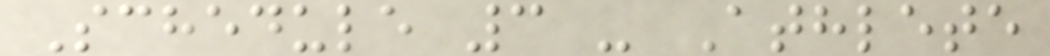Schedule 3 - Athlete
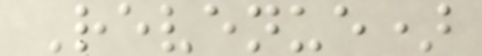Revenue)
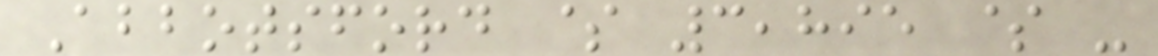Abbotsford $ 3,895 $ -
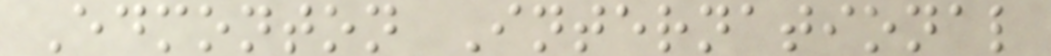Edmonton International
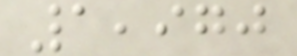1,970
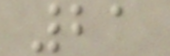21
